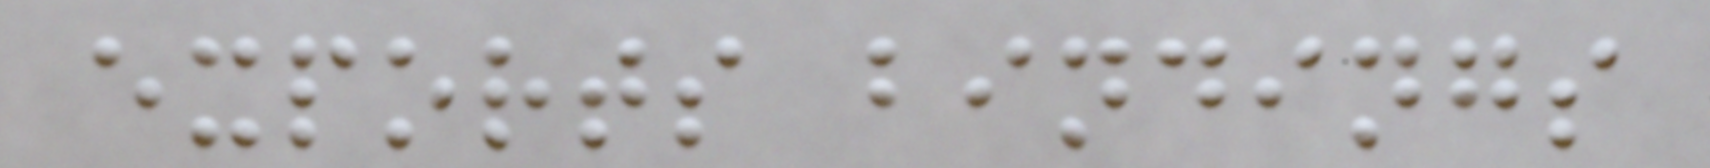exports bindings
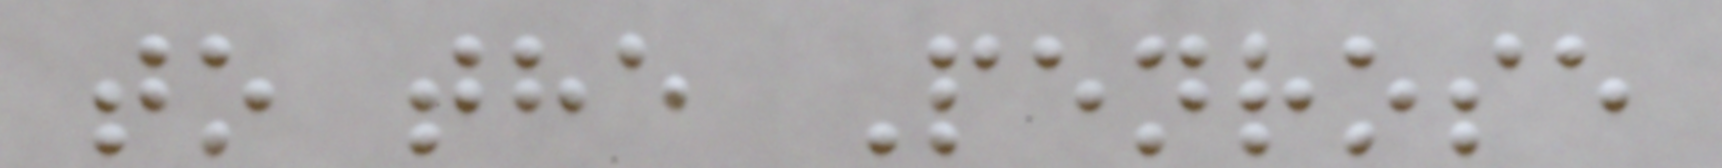to the Penrose
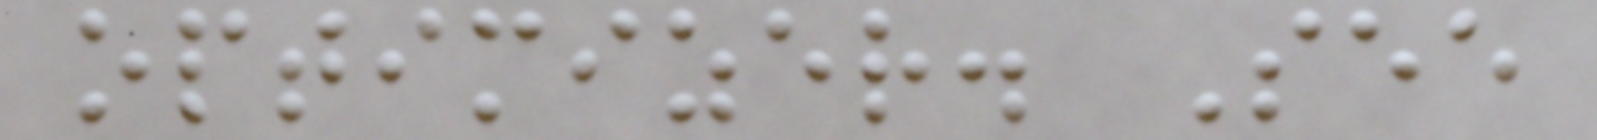optimizer. See
